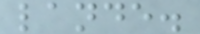lande.
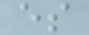es
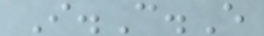I.C.E
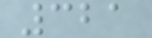321
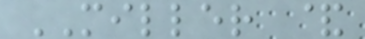MILLER &
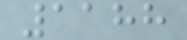1188
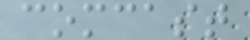comcast
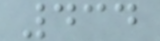434
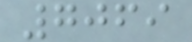7069
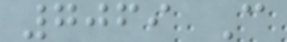7069 C
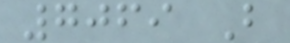7069 B
